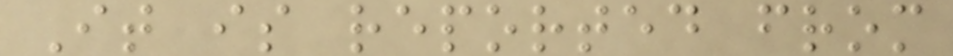It is reported from
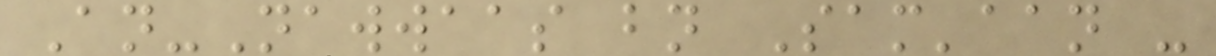An-Nawwaas bn Sam'aan -
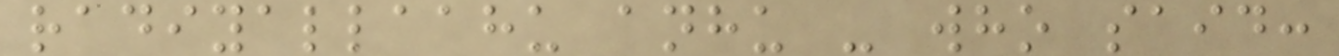radiyallaahu anhu - who said:
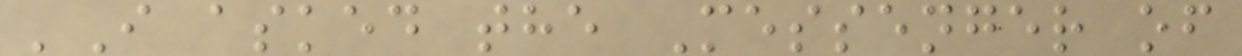'I asked the Messenger of
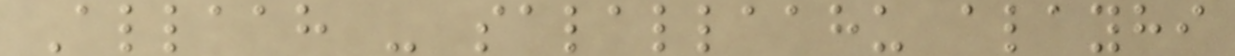Allaah - salallaahu alayhi
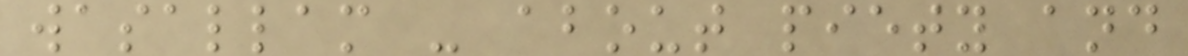wasallam - about piety and
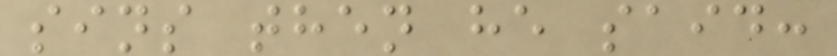sins then he said:
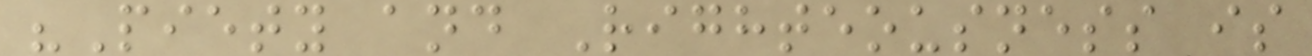"Piety and Righteousness is
